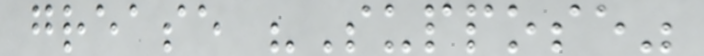grease "Suppose"
